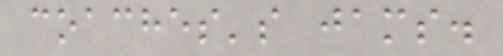coaches's jams.
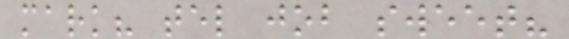mark? tel job sweet?
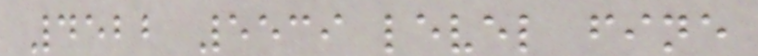4522 5539 level fine
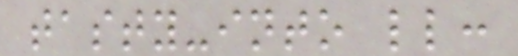tasty-into ll:
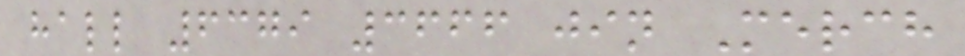hall 6379 3666 jin Merch
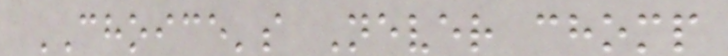CHOICE's Never chomp
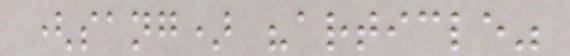(sang) "article"
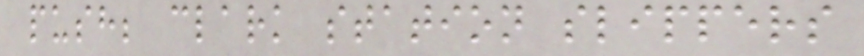push; clark station slippers
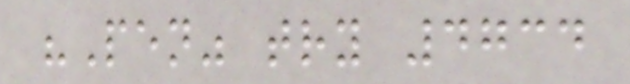"Pen" try 4734
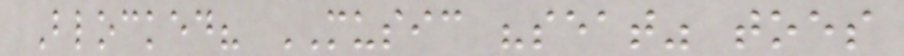Blocked? MUSIC "seat" toes
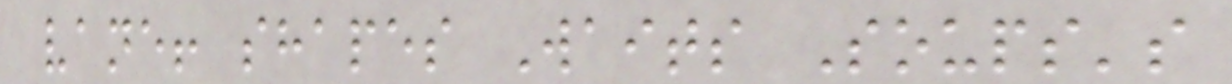vane! shapes Waits Soups's
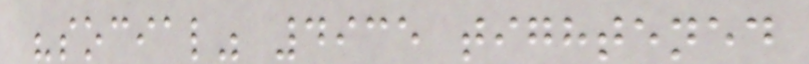"social" 4935 tightened
